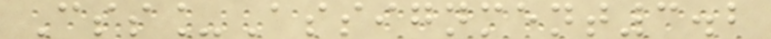Css_Assignment3.2
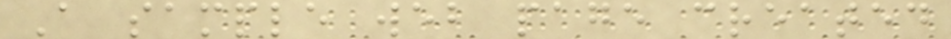A sample web page created
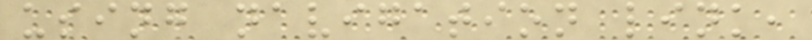using navigation link,
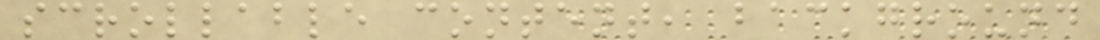scrollable content, background
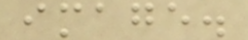image.
